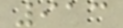913
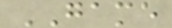GAME
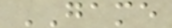GAME
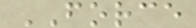FORCE
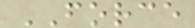FORCE
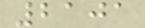2101
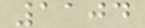1104
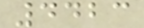4423
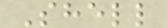Shell
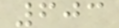603
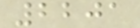2201
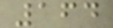164
